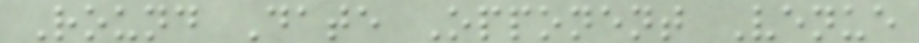Round Date Opponent Venue
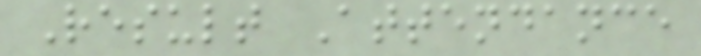Result Attendance
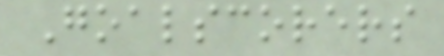Goalscorers
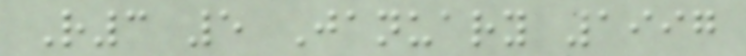R3 5 January 1997
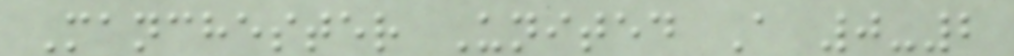Manchester United A 0-2
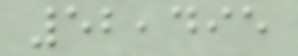52,495
